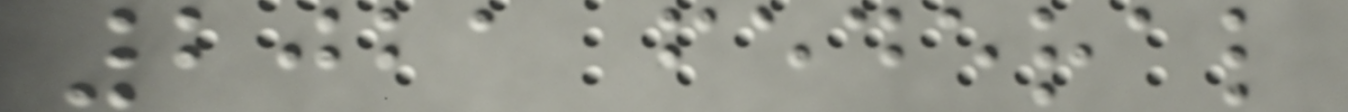2021 federal
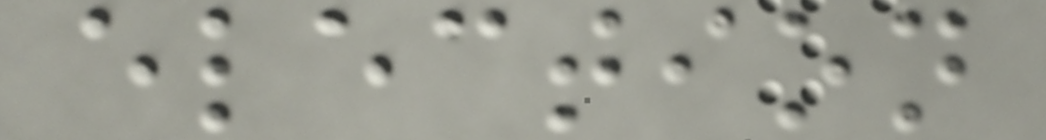election
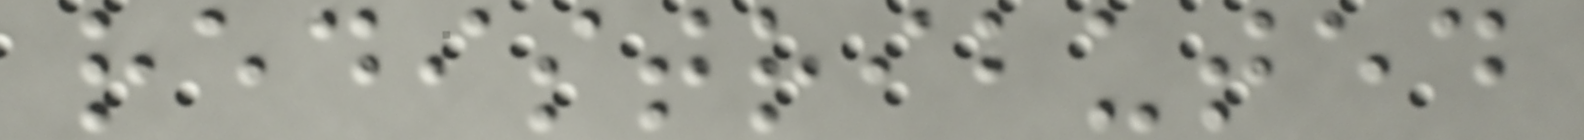redistributed
